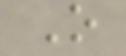O
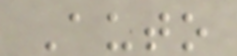Auto
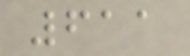611
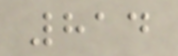814
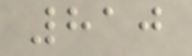810
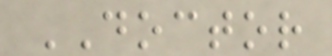DOCTOR
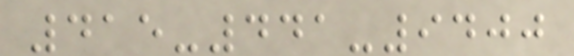415-441-9400
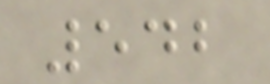542
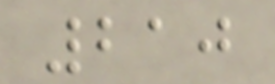210
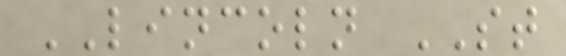LINCOLN ST
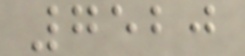7520
